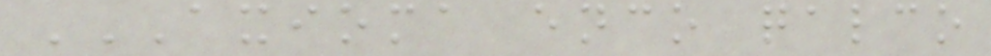AXIOMA ENCO QALCO
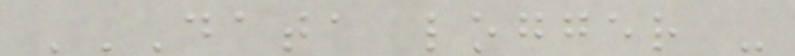DATA LOGGER -
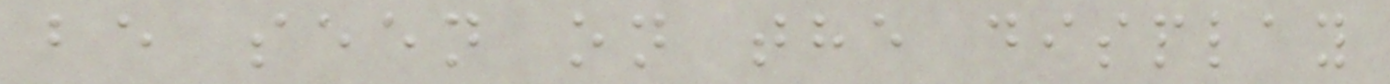be seen on the display
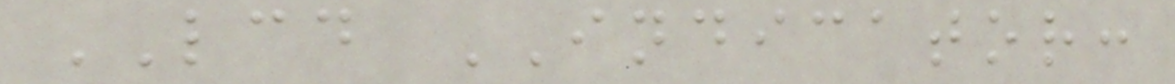LCD INDICATOR:
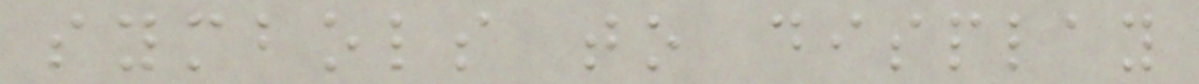symbols to display
